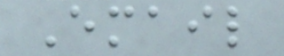Email
